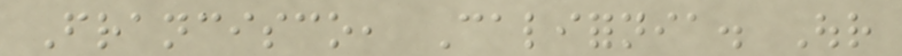Francisco, California. Our
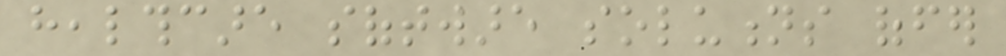healthcare software solutions offer
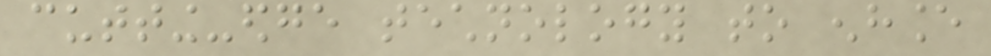cutting-edge technology to enhance
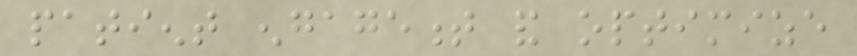patient engagement and optimize
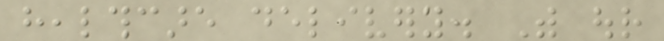healthcare delivery. With our
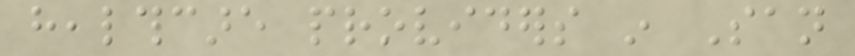healthcare providers in San
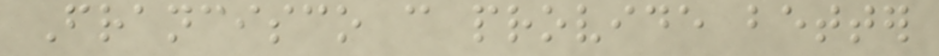Francisco can provide better
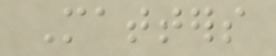Matters
